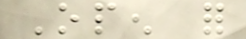Open for
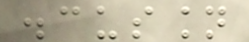discussion
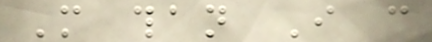More than I can
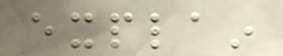explain
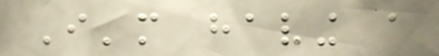I'm having a
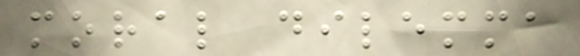moral dilemma
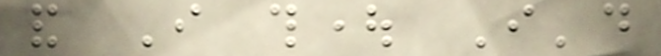and I thought I'd
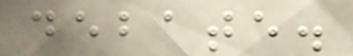debate.
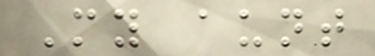My aunt
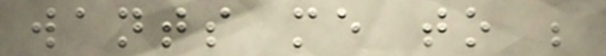wants me to be
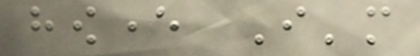however I'm
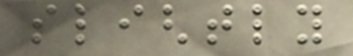slightly
